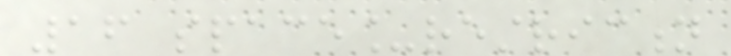16 space_restriction
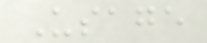Usage
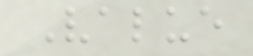Value
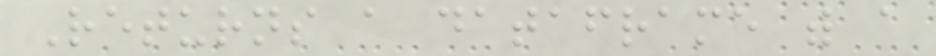Returns a dataframe with a
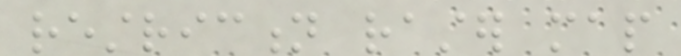restriction raster map
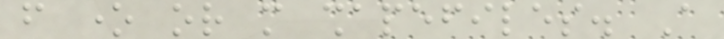from one or more shapefiles. A
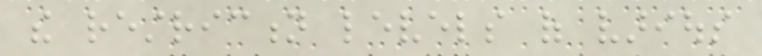the restriction levels of various
